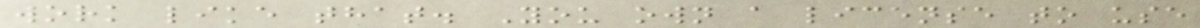work like that. You own a license to use
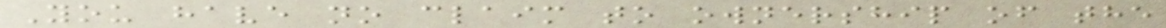You have no claim to ownership of the
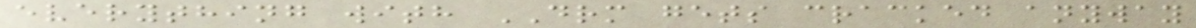everything with DRM gets cracked anyway
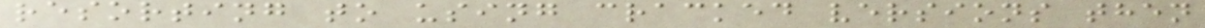resorting to using cracked versions then
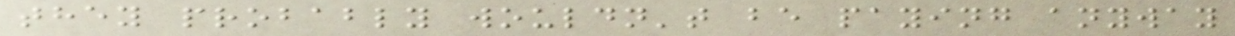they probably wouldn't be paying anyway
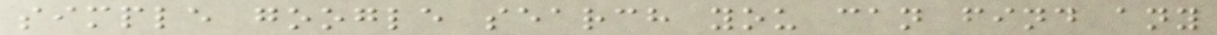simple google search you can find any
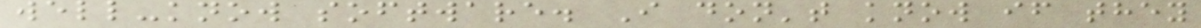well-know software. I don't know if they
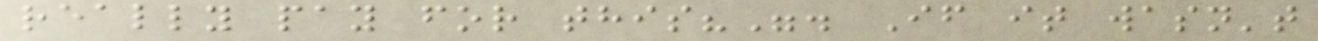really pay for this?". If it wasn't
